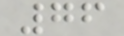76
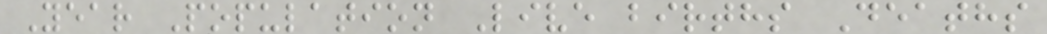Year Population Live births Deaths
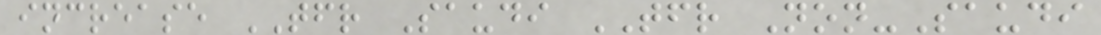increase TFR Saudi TFR Non-Saudi
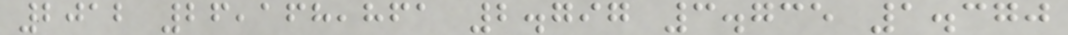2012 26,168,861 2.797 3.735 1.370
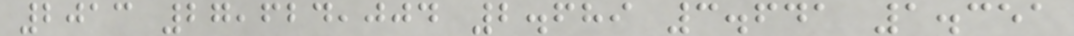2013 27,624,004 2.689 3.641 1.351
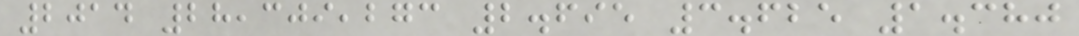2014 28,309,273 2.695 3.625 1.380
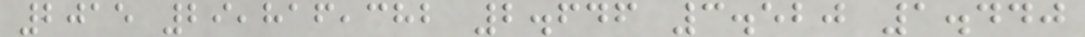2015 29,816,382 2.646 3.520 1.440
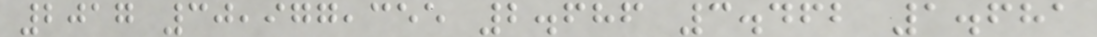2017 30,977,355 2.686 3.462 1.681
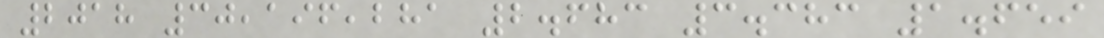2018 30,196,281 2.683 3.383 1.659
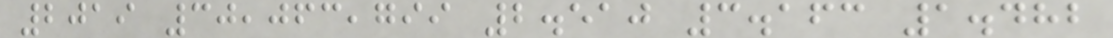2019 30,063,799 2.510 3.163 1.482
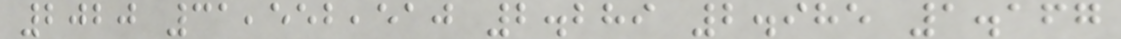2020 31,552,510 2.289 2.985 1.167
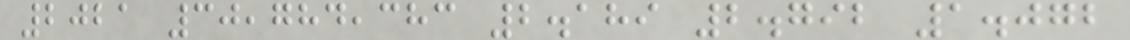2021 30,784,383 2.189 2.792 1.072
